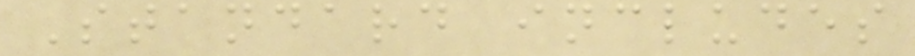Standard includes
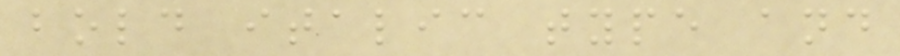bold italic type and
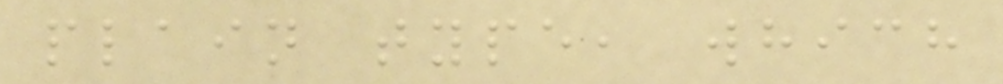plain type, which
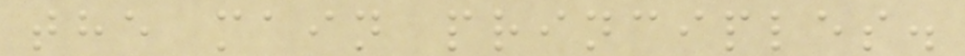the main principles.
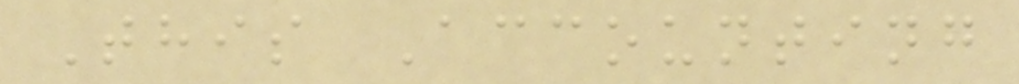This Accounting
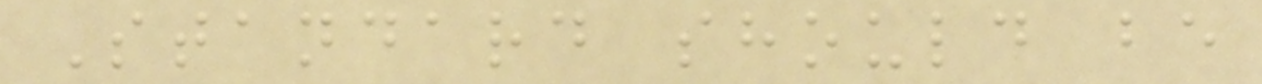Standard should be
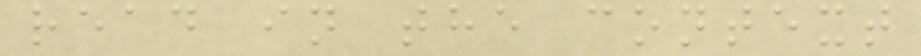read in the context
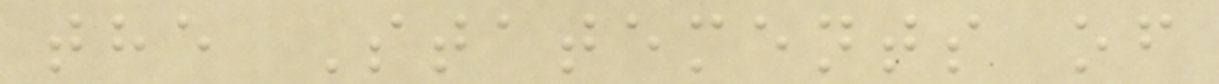the Statements of
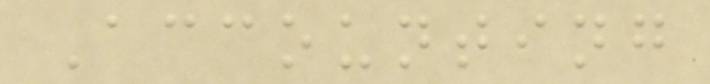Accounting
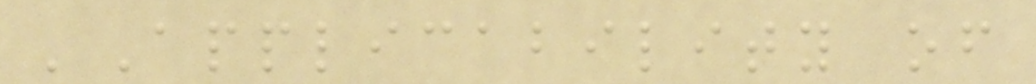'Applicability of
